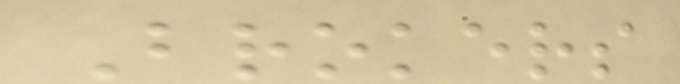Brokers
